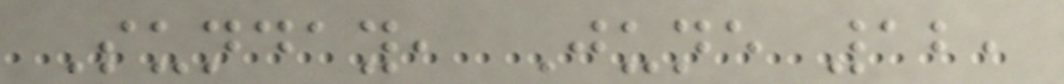Sunday, June 12,
